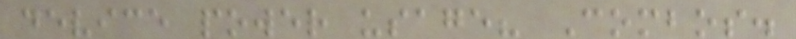device power usage? Combos.
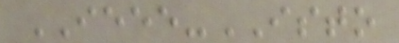IEEE-ISTO
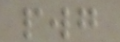pwg
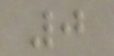0
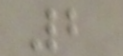2
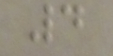4
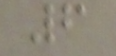6
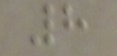8
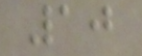10
